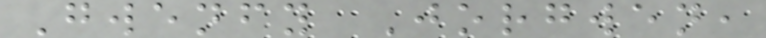Gwenfy Jorgwen,
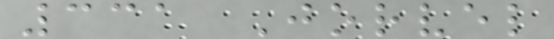331 Jorvel
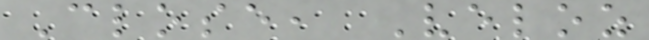Close, Veloz
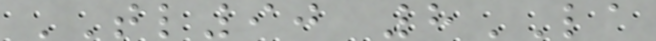TL90 8LA
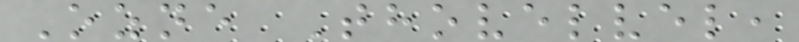Ozne Thovelvel,
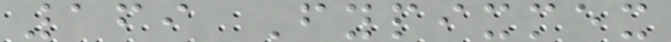169 Fypixmex
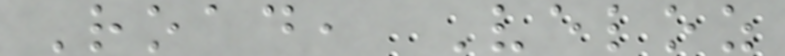Road, Veloz
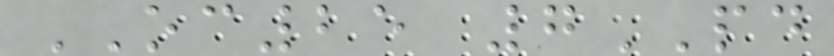OC25 7PD
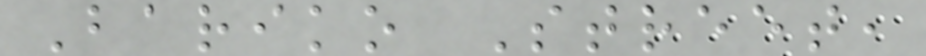Bariko Street,
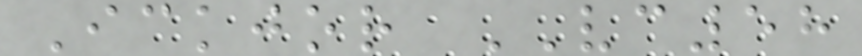Ickjor VC58
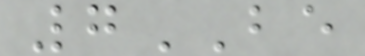7BE
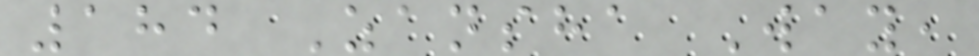184 Zansha Way,
